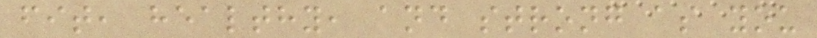fit, healthy, and strong as you
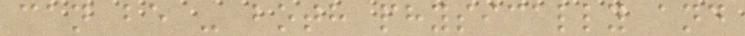can be - both physically and
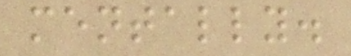mentally.
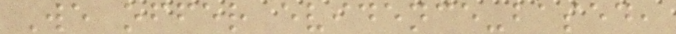We offer evidence-based,
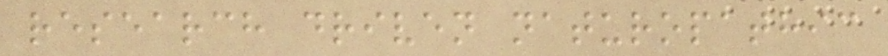research driven naturopathic
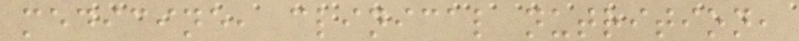medicine, clinical nutrition,
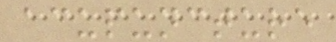acupuncture
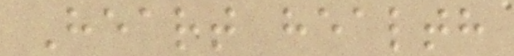Heart health
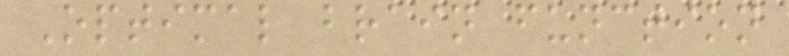Optimal brain function
